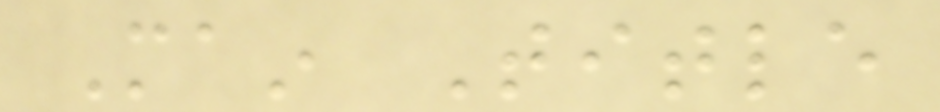Main Title
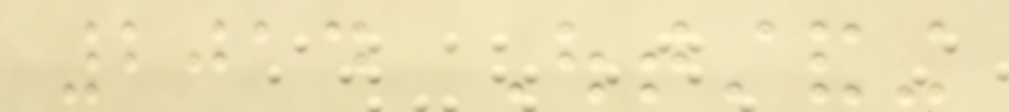2014 Outstanding
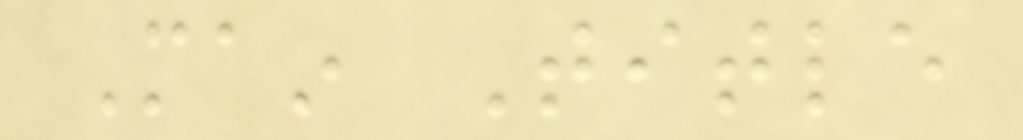Main Title
